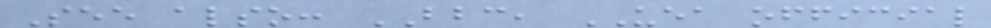See also: BBC, UEA official
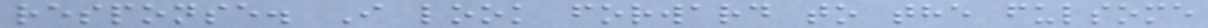response. I look forward to the fulsome
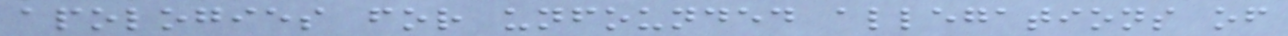apologies for unfounded allegations of
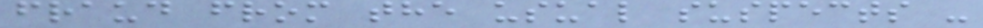fraud from the usual suspects -
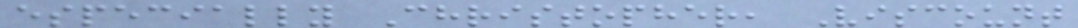especially Christopher, Viscount
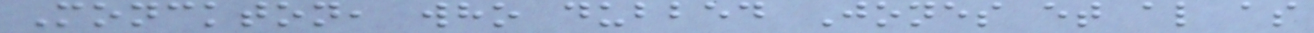Monckton, who dubbed Jones et al as
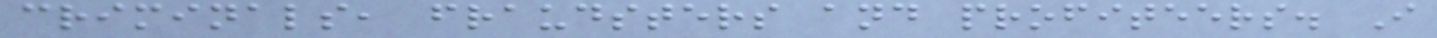criminals, fraudsters and profiteers. I
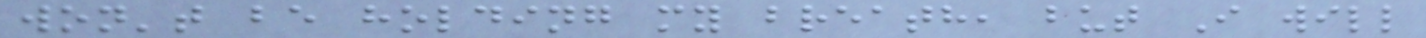won't be holding my breath, but I will
